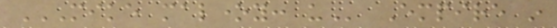MIKE MALONEY: US Empire in
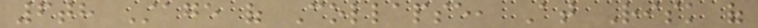6th Stage of Collapse, At Risk of
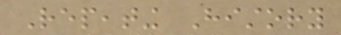Repeating History
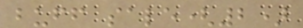buff sale(2)
